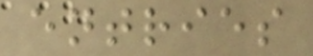entries
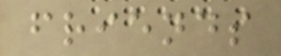friends
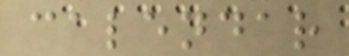calendar
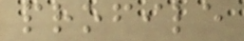profile
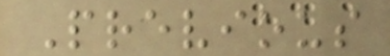Previous
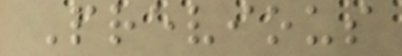Previous
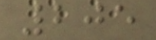205
